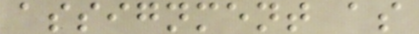assignment as
